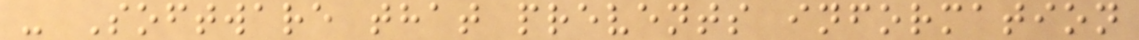- Software that prevents information
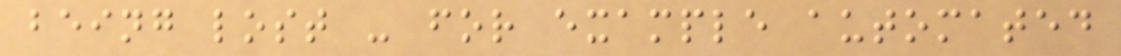being lost - for example automated
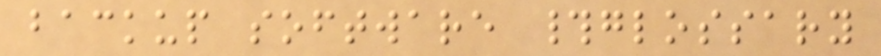backup software #glossary
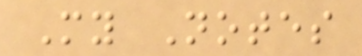My Notes
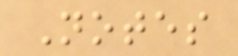Notes
